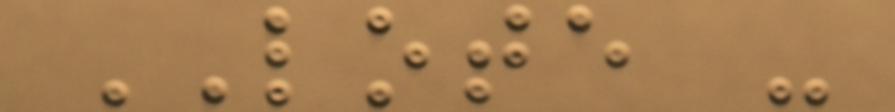LOTE -
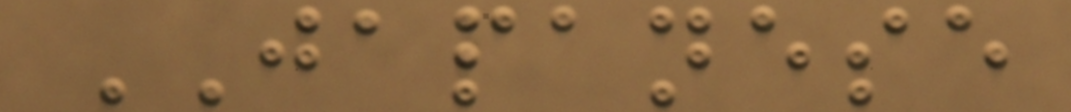JAPANESE
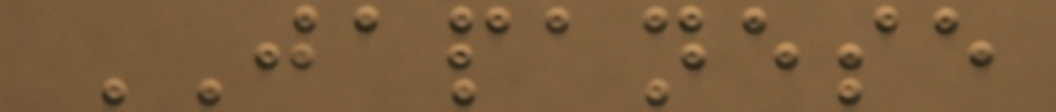JAPANESE
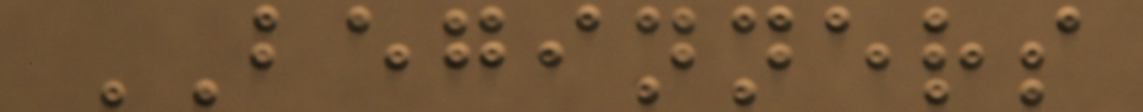BEGINNERS
